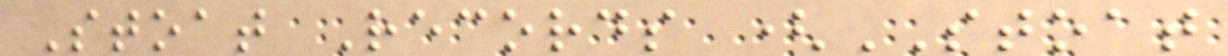Stoat Records (STOAT
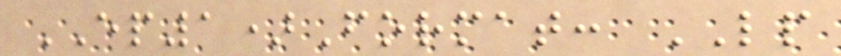EP1)Format: LP
